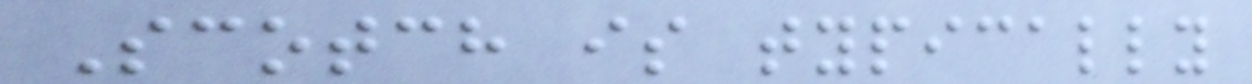Scotch is typically
